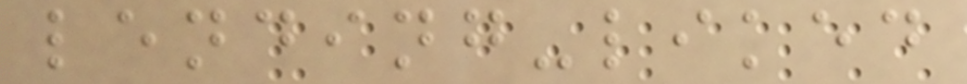lending-liked
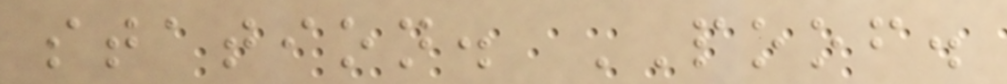station. POOF.
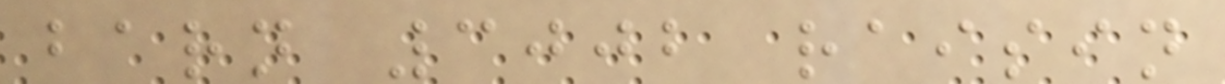barn 3002 raisin
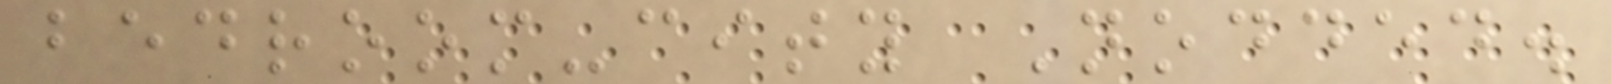bedroom-city Nodded.
